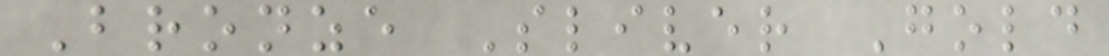Bronze Sliver Gold
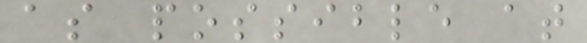as possible at
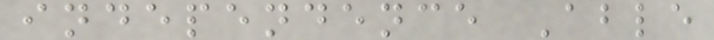independence Able
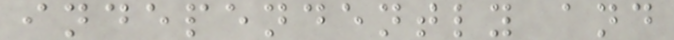independently and
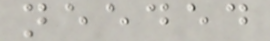needed
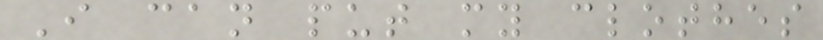I can put my clothes
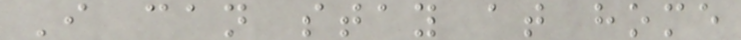I can stay at home
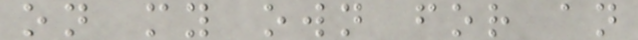on my own for an
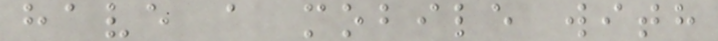have a mobile with
